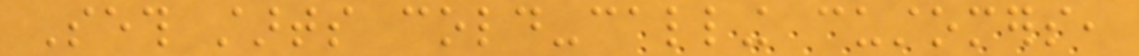Seth starts cold-calling customers,
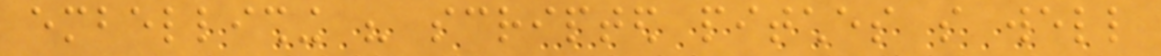embellishing his scripted pitches so well
